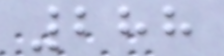288
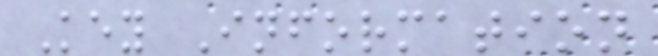Key Information
